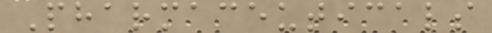Pharmaceuticals
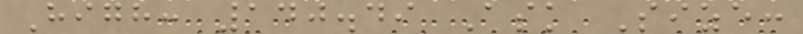High: 140.49 Ask Size:
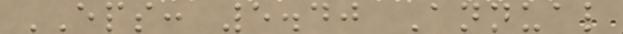EPS: 5.40 Annual
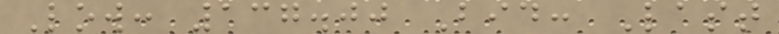Low: 137.00 Bid: Last
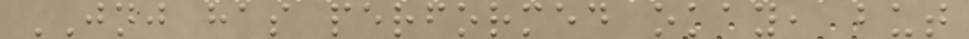JNJ has performed okay, but
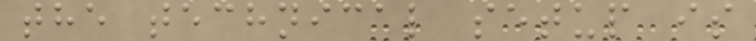the technical setup is
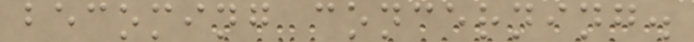becoming concerning.
